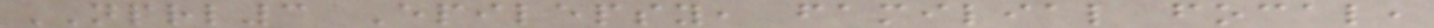NPRL3 Epilepsy, familial focal,
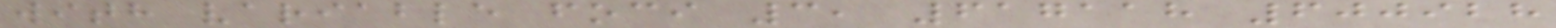with variable foci 3, 617118 600928
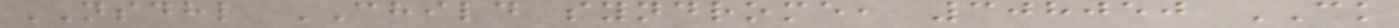NSDHL CHILD syndrome, 308050 CK
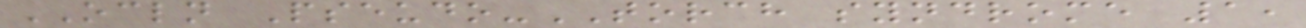OCLN Pseudo-TORCH syndrome 1,
